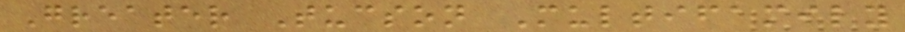Greater Tucson Multifamily
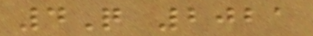4Q 2021
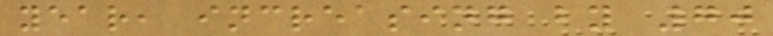year, increasing by 70
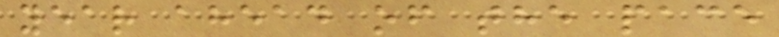year ahead of the pace
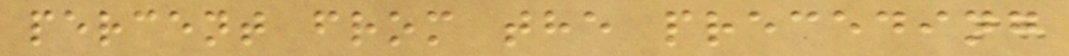percent from the preceding
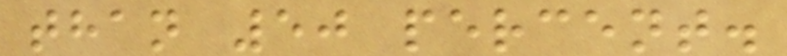than 50 percent.
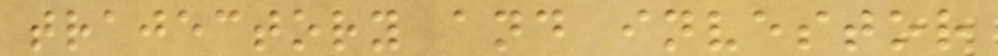trajectory and investor
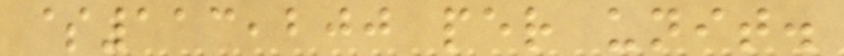$113,200 per unit.
